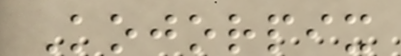Kojorpix
